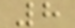8
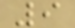9
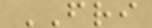FRI
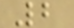2
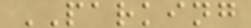PARKING
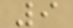9
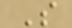S
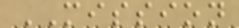MISSION
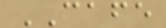CAFE
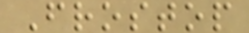Frostop
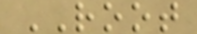ROOT
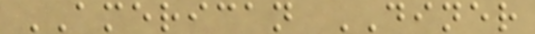AMERICAN DINER
